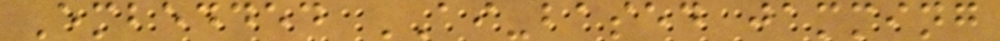Embedded AI-based jamming
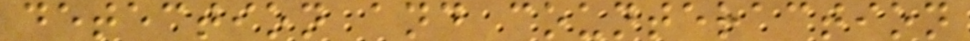detection and counteraction
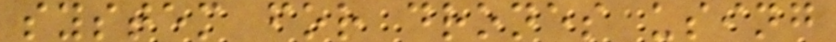system for drones using
